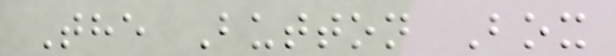The Button Box
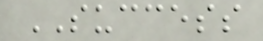SUCCESS
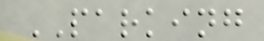PARKING
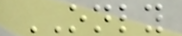ONLY
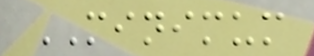MINIMUM
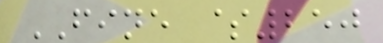FINE $250
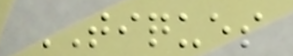TIQUES
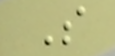S
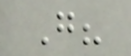G?
